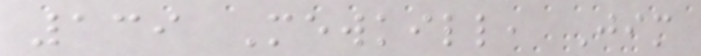139 Mewkill, Jim
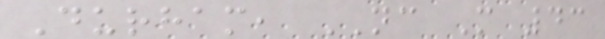Durham, NC M 43
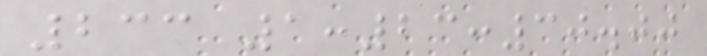233 1:23:30.00
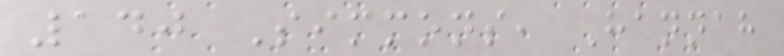140 Simmons, Hannah
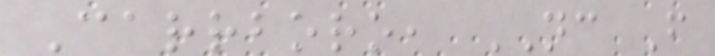Carrboro, NC F
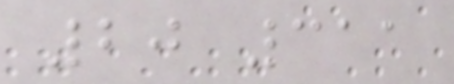20 311
